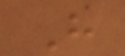H
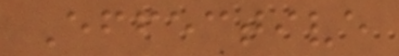Effective
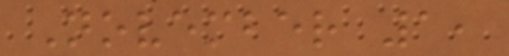November 1,
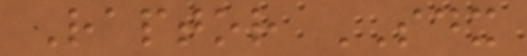Raptor SDX
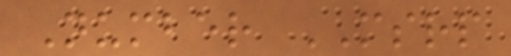Number MSRP
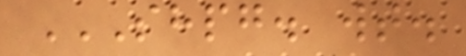SHPG. WT.
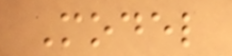Model
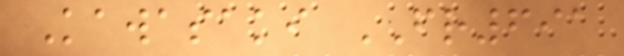Kawasaki FR691
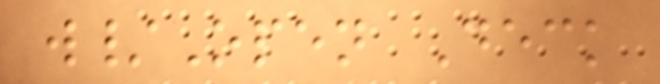w/Open Deck
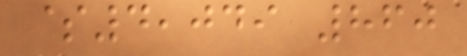$4,049 860
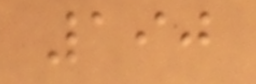190
